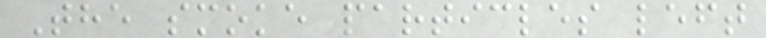The smoke particles left
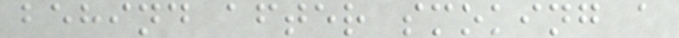behind after smoking a
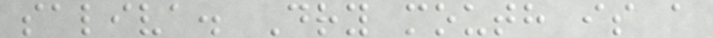saliva. Dry mouth is a
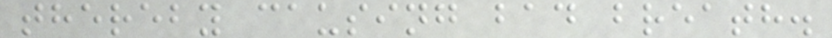thereby causing bad breath.
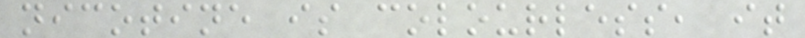nicotine is colourless, it
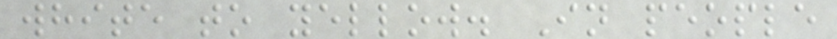white to yellow. In people
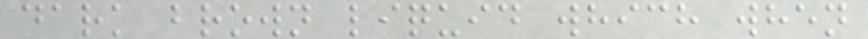dark brown liquid which when
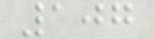107
